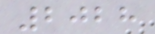2028
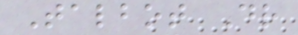Talbot Dr
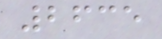2635
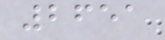2651
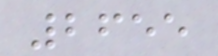2655
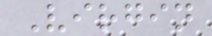Virgin
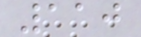110
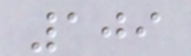109
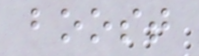boost
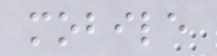mobile
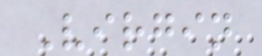Virgin
